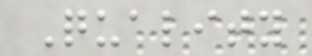Quality
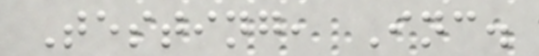Testing, Inc.
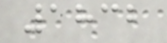1832
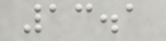13.1
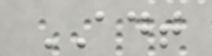ADT
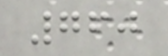760
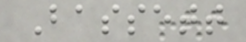Bassett
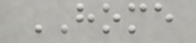HOME
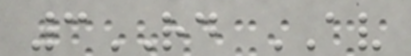3RD AV
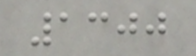1300
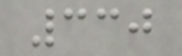330
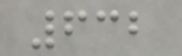632
